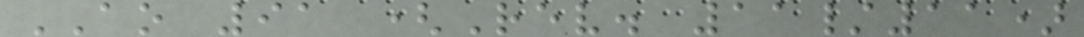AO 91 (Rev. 11/11)
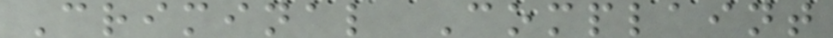Criminal Complaint
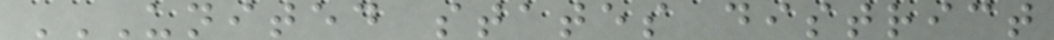UNITED STATES DISTRICT
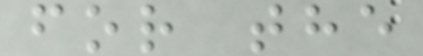for the
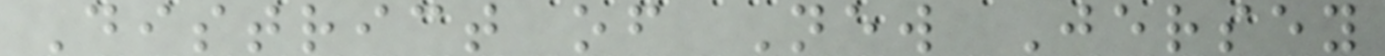District of New Jersey
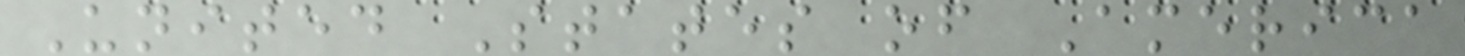United States of America
